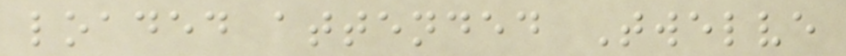loaded attended Twelve
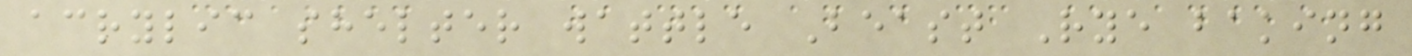acrylic shelter wattle Beast Rye baking
